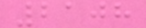2108
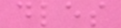dles
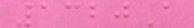1320A
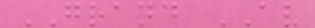GRAND AV
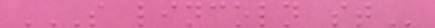S LINCOLN ST
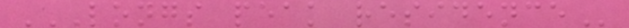LONGS PEAK RESIDENCE
